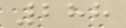288
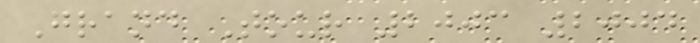Grand Tour 2003 2004
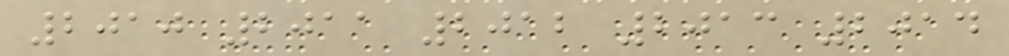2010 2011 2012 2013 2014
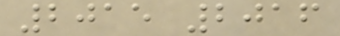2015 2016
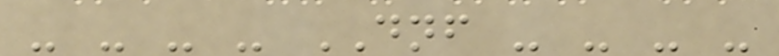- - - - DNF - - - -
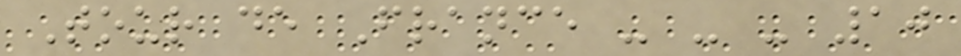Tour de France - - - 10
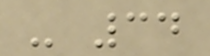- 34
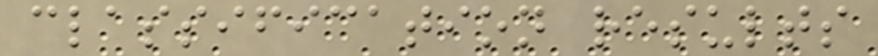classification results
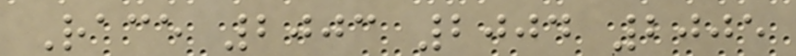Race 2003 2004 2005
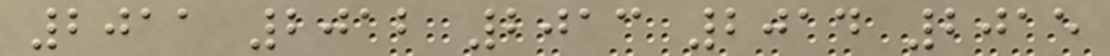2011 2012 2013 2014 2015
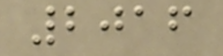2016
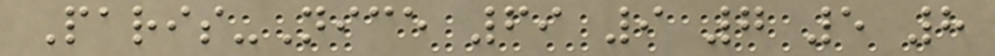Paris-Nice 69 9 7 5 8
